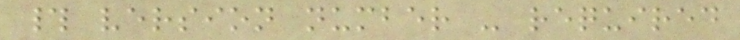# version number - required
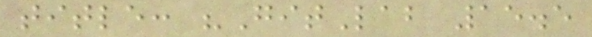title: "GitLab 15.5
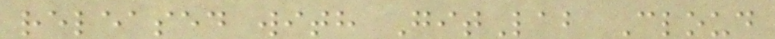released with GitLab Cloud
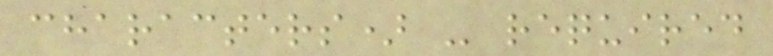characters) - required
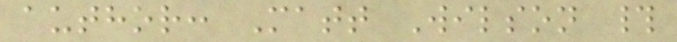author: Matt Wilson #
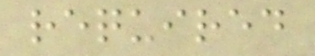required
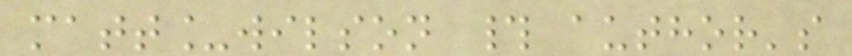matt_wilson # author's
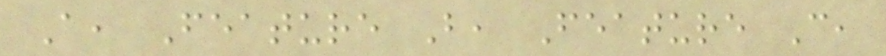A, Feature B, Feature C,
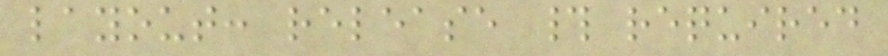layout: release # required
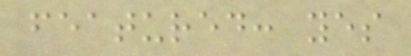featured: yes
